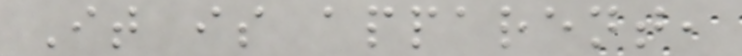It is apparent,
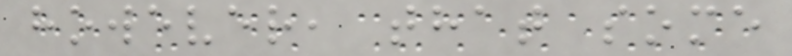however, that some
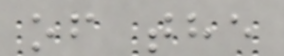of the
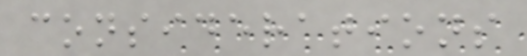considerations
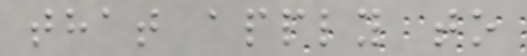that apply to
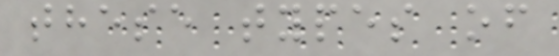these types of
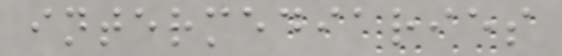intermediaries
